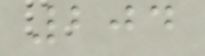204
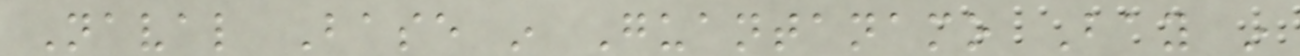Naval Base in Guantanamo Bay in
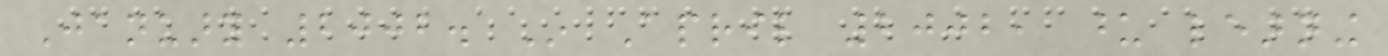January 2002. In April 2002, upon learning
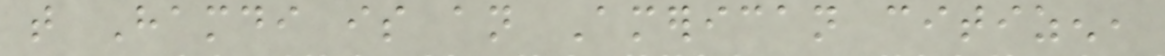that Hamdi is an American citizen,
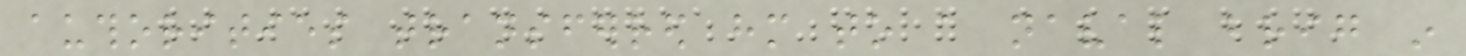authorities transferred him to a naval brig in
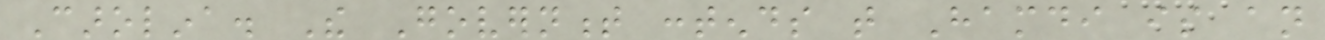Carolina. The Government contends that Hamdi is an
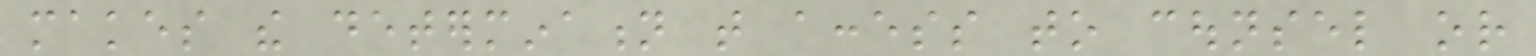makes the determination that access to counsel or
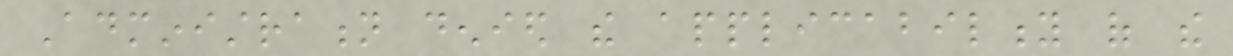Administration denied the applicability of the
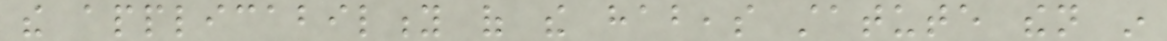the applicability of the habeas statute then in
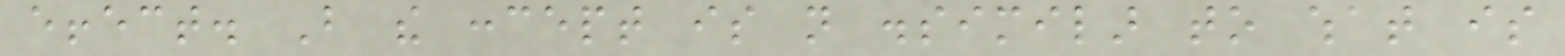effect. But the concept is not dissimilar to what is
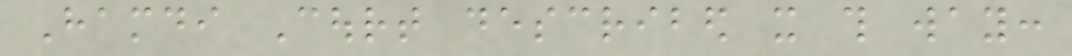Hamdi Court described it this way:
